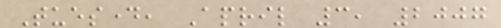Tuesday, April 3, 2007
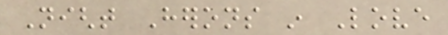Night Herons in Love
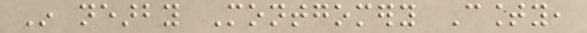In nearby Montgomery County,
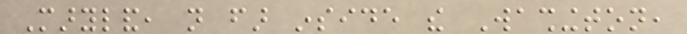Maryland, not far inside the Washington,
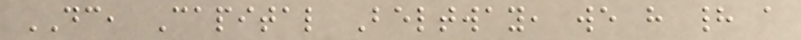DC, Capital Beltway, we have had a
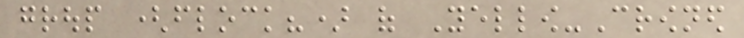group (flock?) of Yellow-Crowned
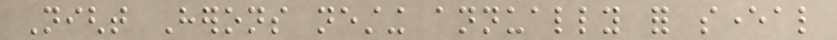Night Herons nesting annually for several
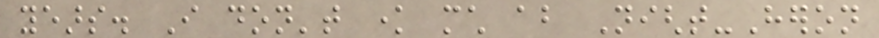years. I don't know much about Night-Heron
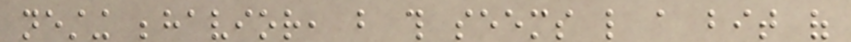nesting behavior, but this seems like a bit of
